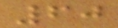60
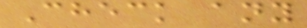Check any
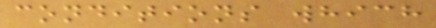conditions which
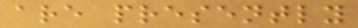are presently
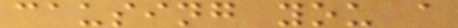causing you a
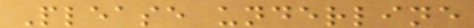Please underline
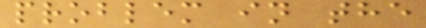problem in the
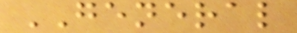GENERAL
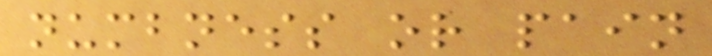numbness or pain
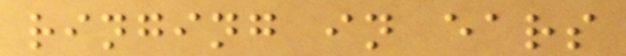ringing in ears
